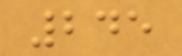245
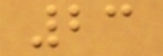23
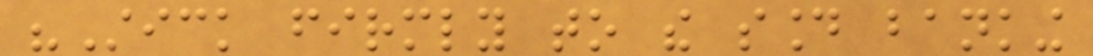"Stick firmly to the sound banking
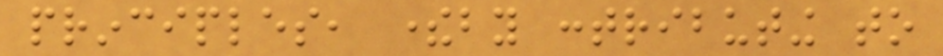principles, thereby contributing to
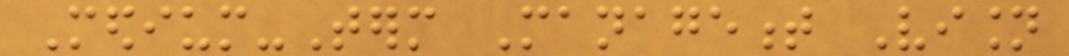Medium-Term Management Vision
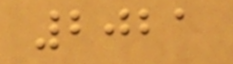2021
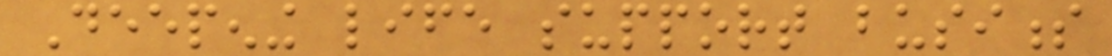Deepening life support business
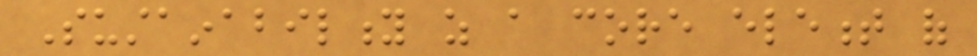Sustainability as a core element of
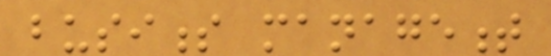business management
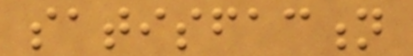satisfaction
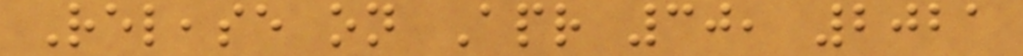Release on Apr 30, 2021
